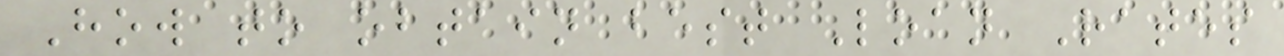How to obtain best Loan Rates
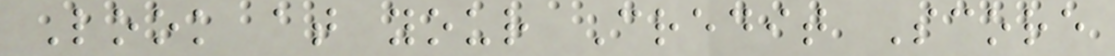Look at your Credit Score
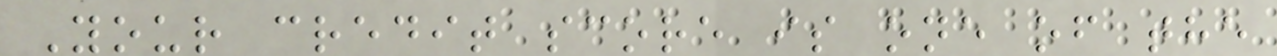Your credit score is one of the
